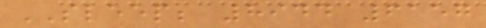SLEEP; 8944 6157
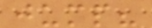jump?
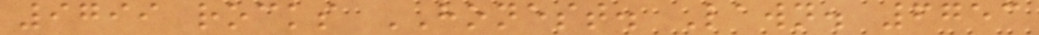9799 rocks HONEST. Lawn. 6753
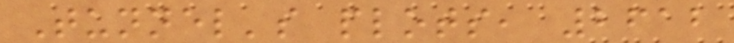Tunnel's plots, 2612
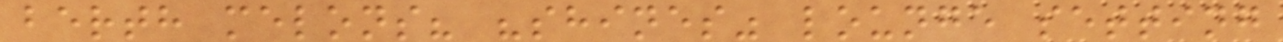berth melons? "shines" lounge setting
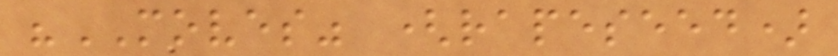"MOVES" (rapeseed)
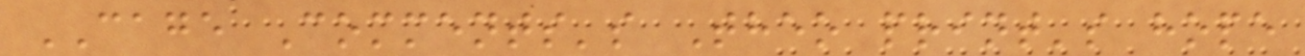CAGE Comments's Theo print's hope
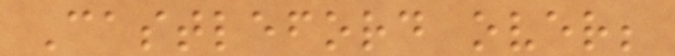Castleford over;
